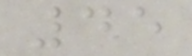45
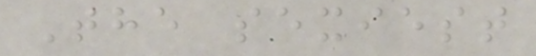The sexiest
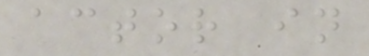actor in
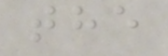the
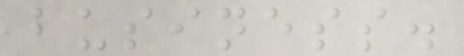business.
